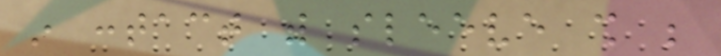in contact with sleeve shall be
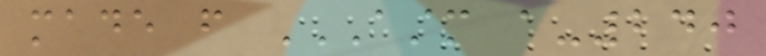made from ASTM A-240
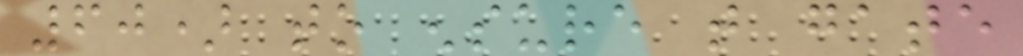60) to ensure that gate
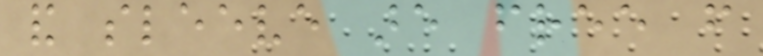and sleeve are free from
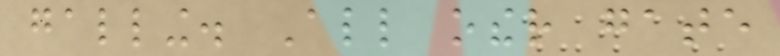galling. All other gate
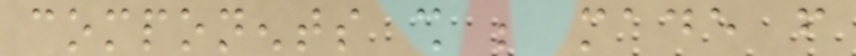components shall be made from
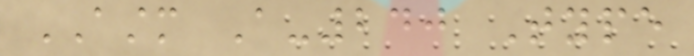ASTM A-240 Type
